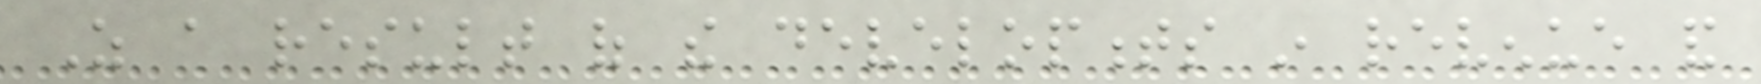As a result of the developments in revenue and
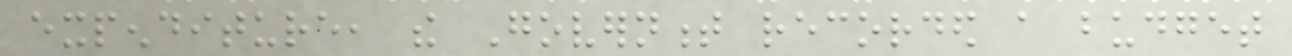expenditure, the Government recorded a budget
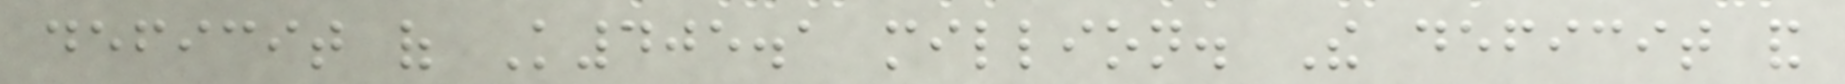deficit of K405.1 million. The deficit and
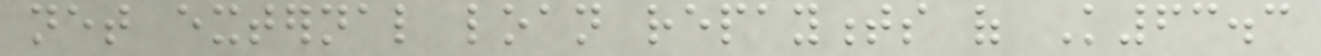net external loan repayments of K63.3
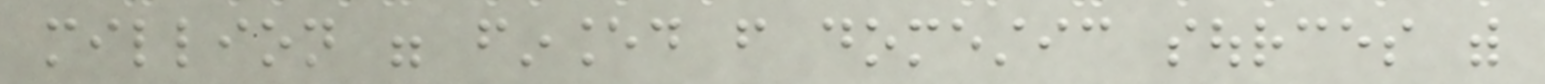million were financed from domestic sources with
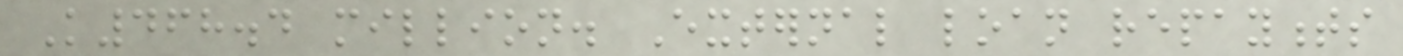K468.4 million. External loan repayments
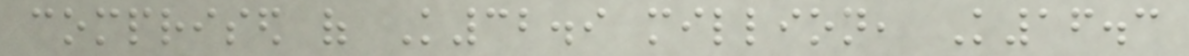comprised of K32.9 million, K16.3
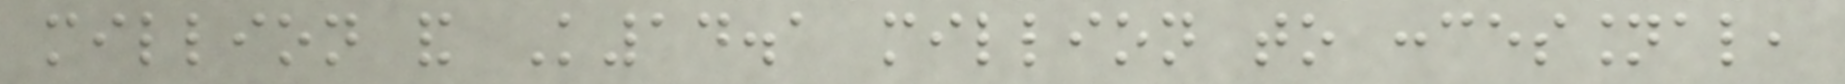million and K14.1 million to concessional,
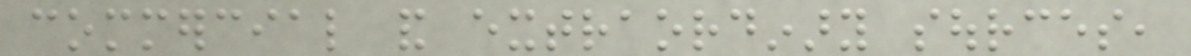commercial and extraordinary sources,
